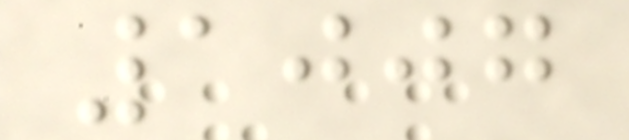1007
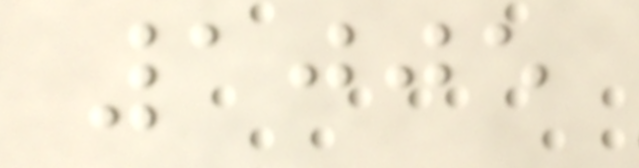1005
